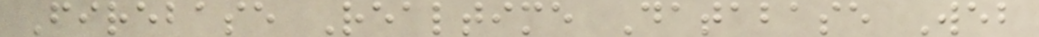Firebase Realtime Database Web
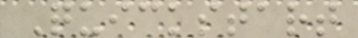Quickstart
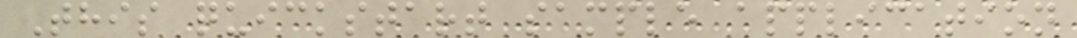This quickstart sample application
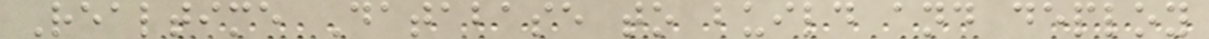Realtime Database to build and deploy
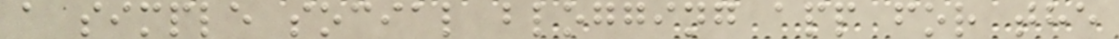a simple social blogging app for the
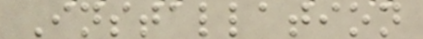Installation
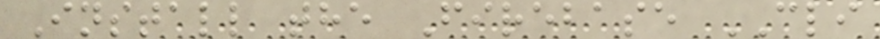Install the Firebase CLI
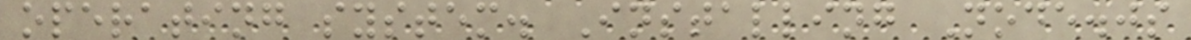operating system. Installing Node.js
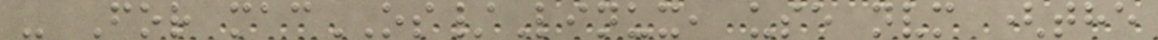- For macOS/Linux, use nvm (the
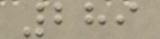289
